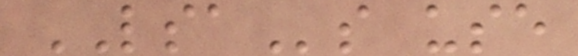LSAs use
